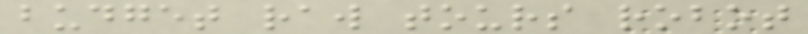budget raw tours robot
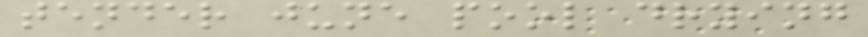tender june pool drying
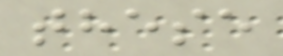these
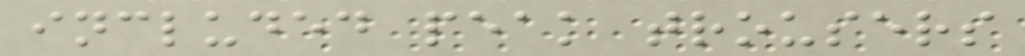included peak trousers
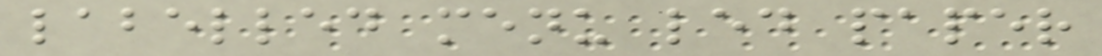labelled menu led paper
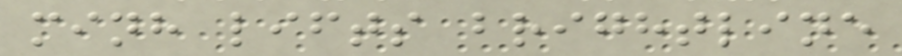minh lifts brightline
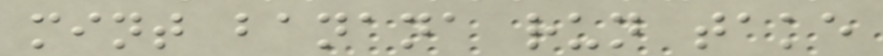mint banana run take
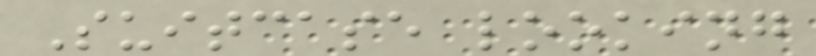Suitcase looking
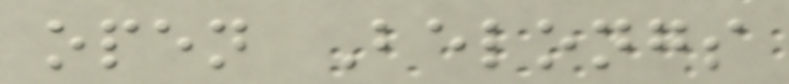open Belongs
